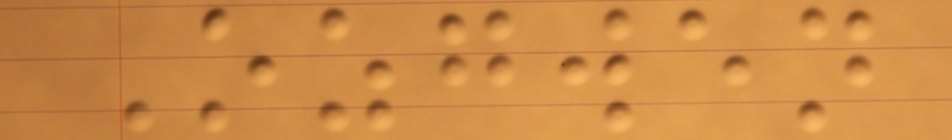Ozgwen
